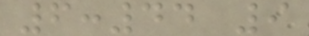6:44 9
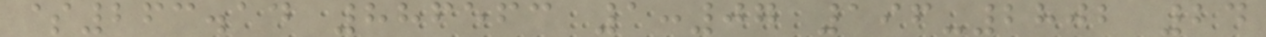$263.14 886563 1:07 196-2802 24
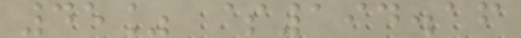45% $194.16
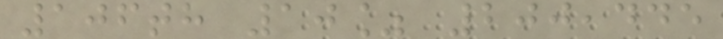106th 10% 200,445
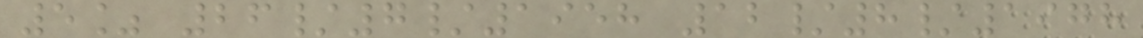5% 26/7/1958 12/8/1978
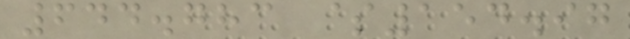644.783 $154.97
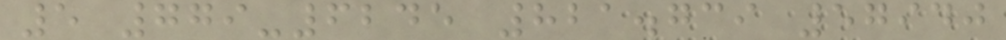5 779-6245 821.739 57940
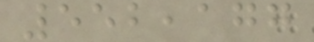552,177
